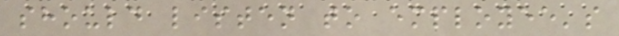should listen to employee's
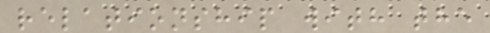relationship with the
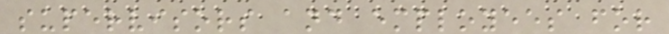supervisors and employees for
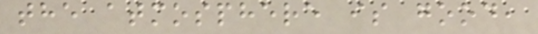the atmosphere is good,
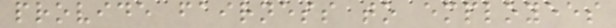provide fairness to employees
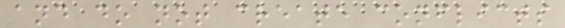and do not create conflicts
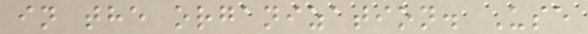in the organization. Use
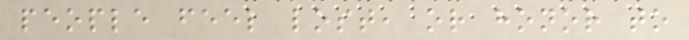people feel lost, or honor to
